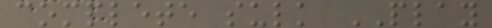complete sulk PLAY
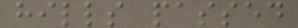hills passed
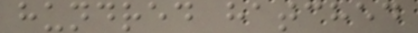hundred hatched
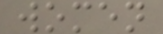women
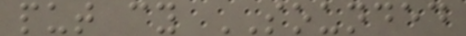put cy SOUNDED
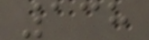138
